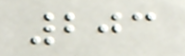203
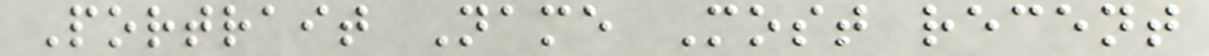Portrait Name Most recent
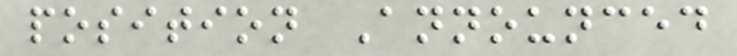position Announced
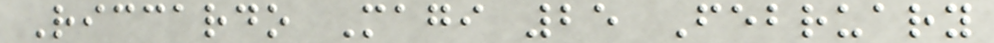Riccardo Magi 25 February
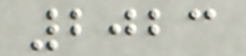2023
